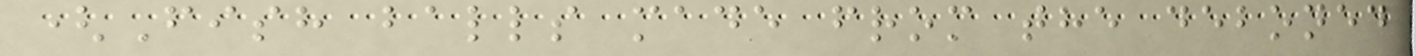(Fish balls made from the deboned
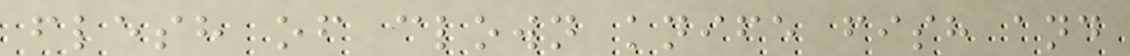flesh of clown knife fish and
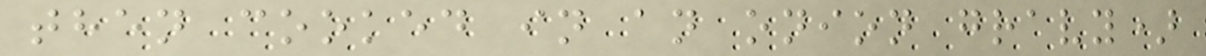then cooked in an onion gravy)
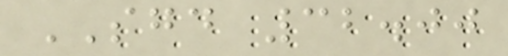SGD 32.00
